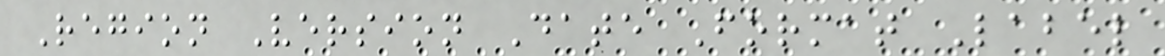Region Version Date Format Label
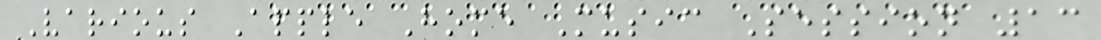Various Apple Home Music Session 13
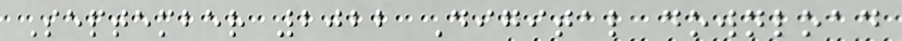September 2022 Digital download
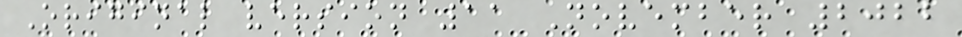Original version 11 November 2022
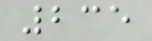235
